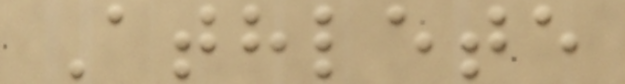Athlete
